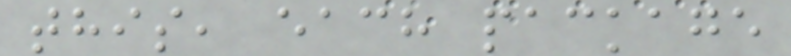this, each package
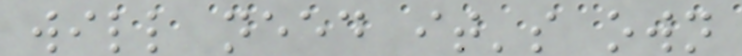will need it's own
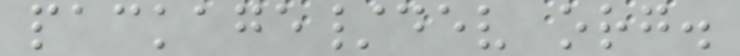package/dev org.
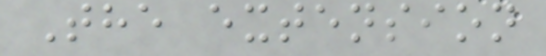The extension
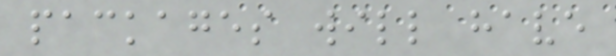packages will have
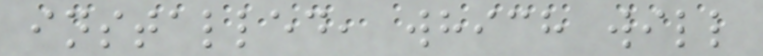installed, which will
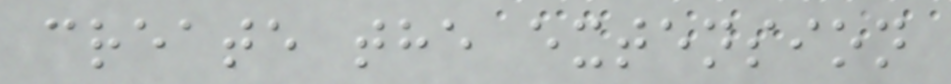create the extension
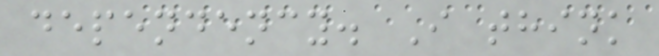dependency. I think
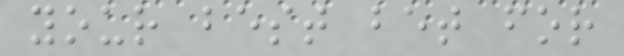your best bet for
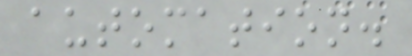automation.
